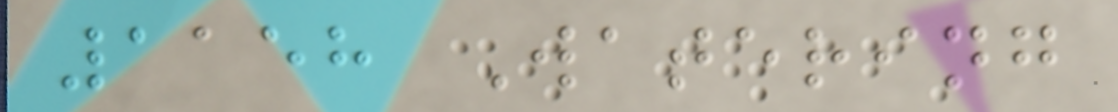1158 Watering
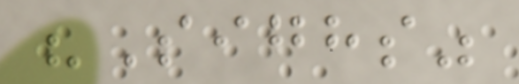"Sighs"
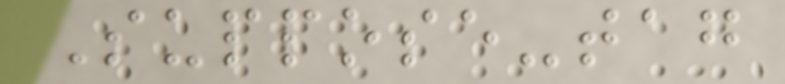Suppose-tag
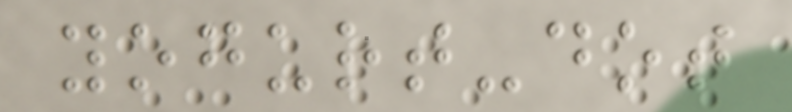yogurt-dot
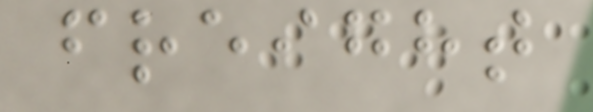freight
